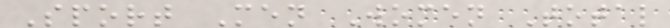Sport Men Women Total
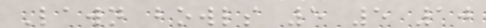Lawn bowls 5 5 10
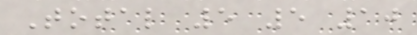Total 5 5 10
